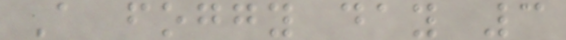A foggy day 3
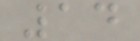14
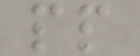pp
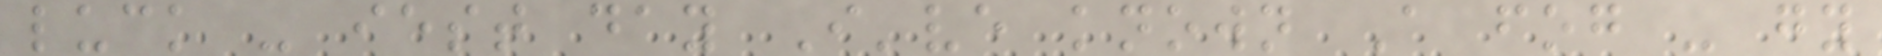luck - iest day I've known A fog - gy
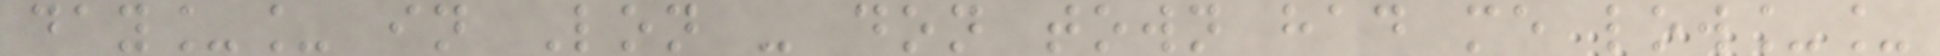day__ in Lon - don town had me low__
